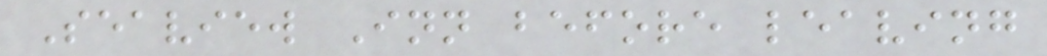Seaview Inn before leaving
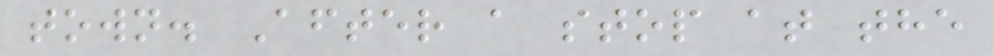town. After a stop at the
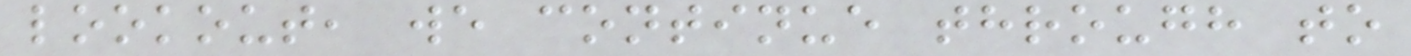lookout, we continue through to
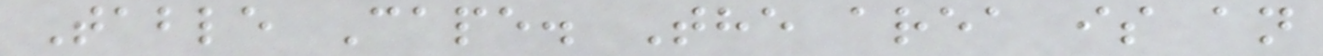Table Cape. The area is an
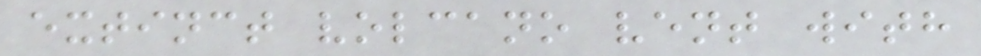extinct volcano vent with
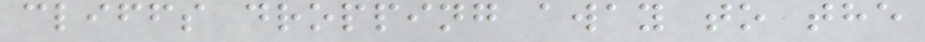cliffs dropping away to the
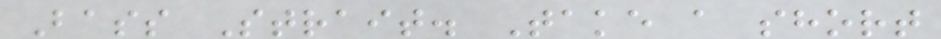Bass Strait. Take a short
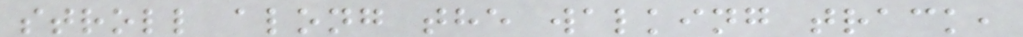stroll along the walking track,
